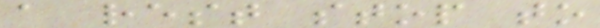a rest stop to
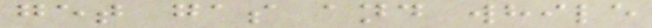get gas and while
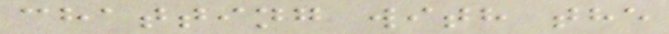chatting with the
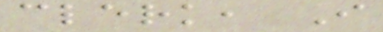clerk, I
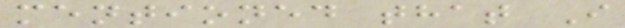mentioned that I
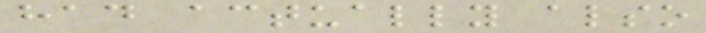had actually also
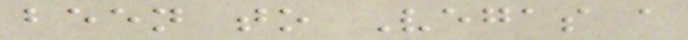been to Vegas a
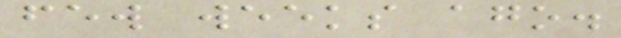few weeks ago.
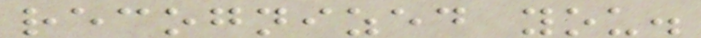recognized you.
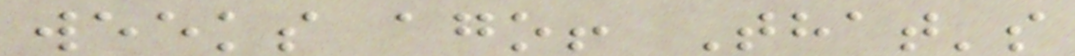weeks ago! That's
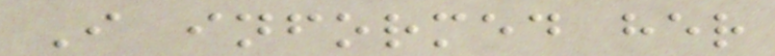I informed her
